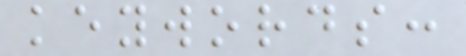keywords:
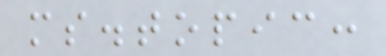ms.topic:
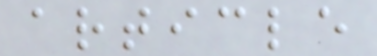article
